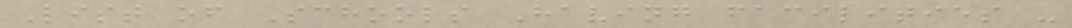List of Schools Having facilities -
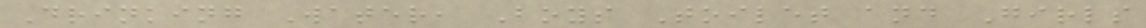Drinking Water, Boys Toilet and Girls
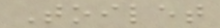Toilet
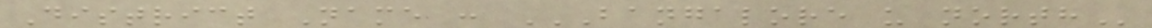District Name : BANGALORE U NORTH
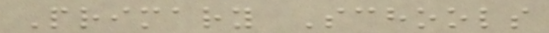Primary Schools
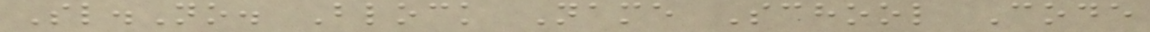Sl.No. Block Name School Code
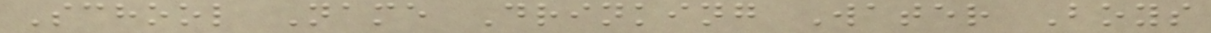School Name Drinking Water Boys
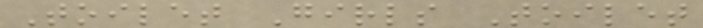Toilet Girls Toilet
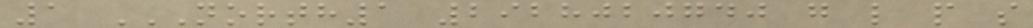1 NORTH1 2928020740 G L P S
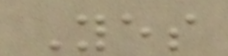Yes
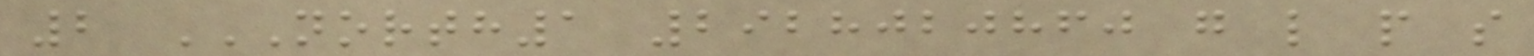2 NORTH1 2928020860 G L P S
